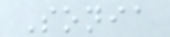Sonia
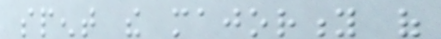spent the majority of
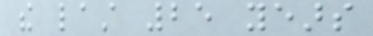the last 25 years
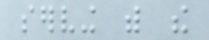serving with the
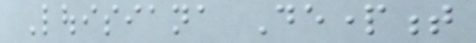Louisiana Department
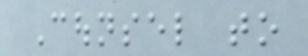Counsel to
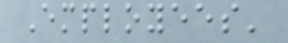Employees'
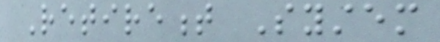Retirement System
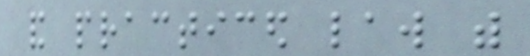and practiced law with
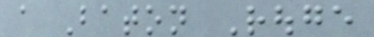a Baton Rouge
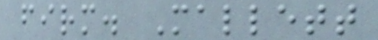firm. Mallett
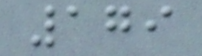179
